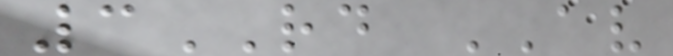3RD AV
